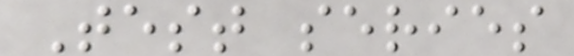Test series
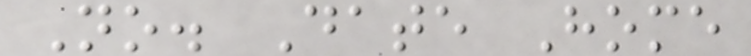No. Date Home
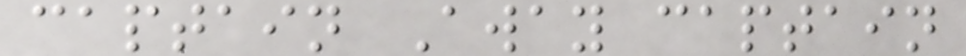captain Away captain
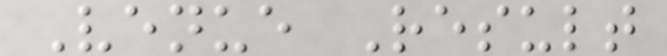Venue Result
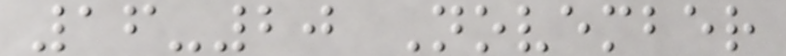16-20 November
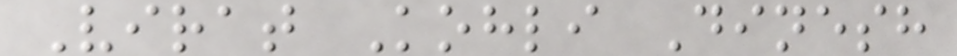Virat Kohli Dinesh
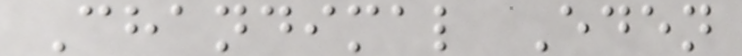Chandimal Eden
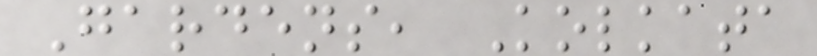Gardens, Kolkata
